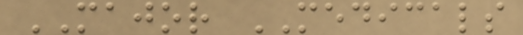MAJOR MEDICALS
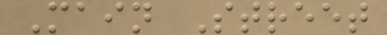Main Street
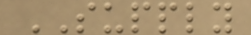SUPPLY
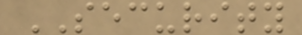SECURITY
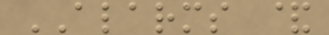ALARMS &
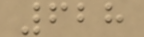628
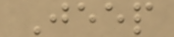Jeep
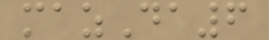mazDa6
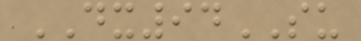DX94SU
